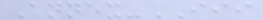Annex-III
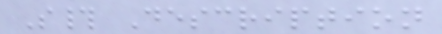S# Description
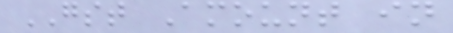GST Amount in
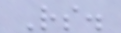Rs.
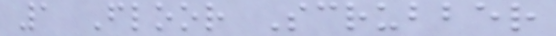1 Floor Scrubber
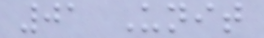01 Unit
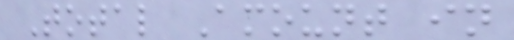Total Amount in
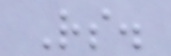Rs.
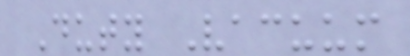Duty Vacuum
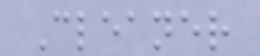Cleaner
